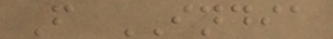F INDIA
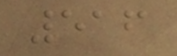516
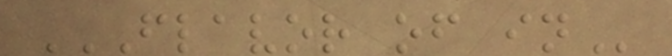FLAVOR OF IN
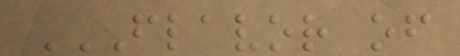FLAVOR OF
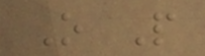O P
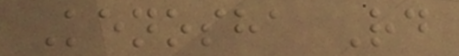Kenosha Rd
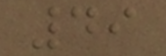49
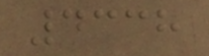4338
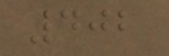402
